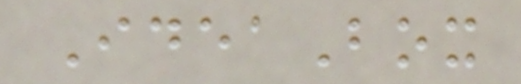IdeaBox
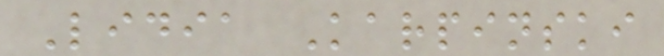Lidia Karpinski
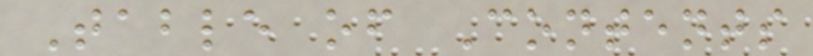Table of Contents
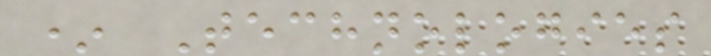* Technologies
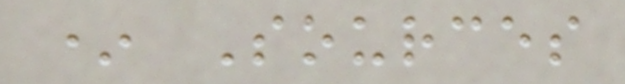* Sources
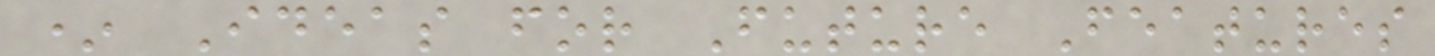* Ideas for Future Features
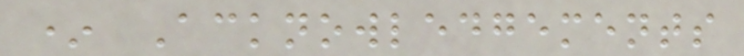* Acknowledgements
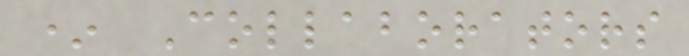* Collaborators
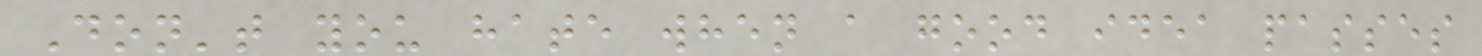Don't you hate when a good idea passes
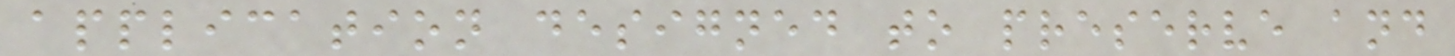application designed to preserve and
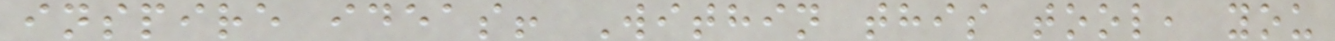inspire ideas! Within this tool, you
